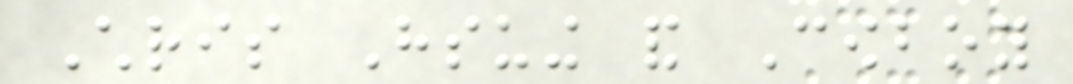Chris Hsuing and Cowboy
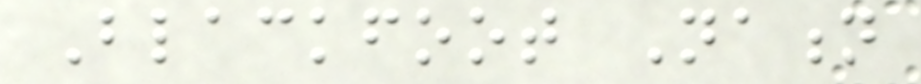Blackfoot Nation
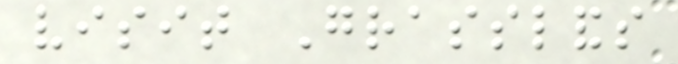visit Grasslands
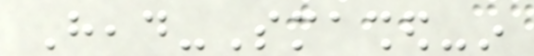Head-Smashed-in
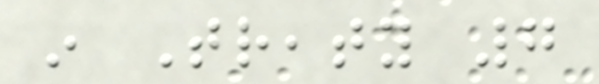in Treaty 7
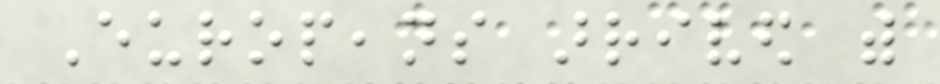Europeans arrived with
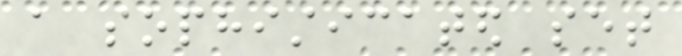a sophisticated set
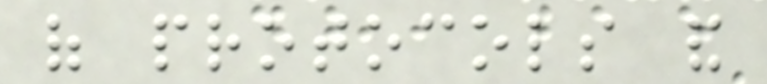of protocols and
